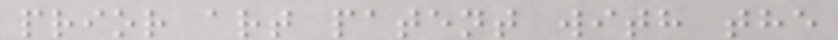prior art patent with the
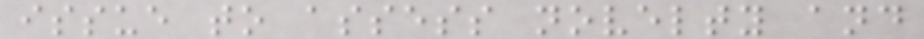issue to assess novelty and
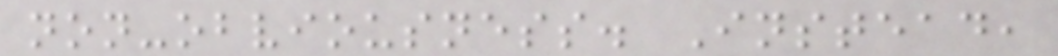non-obviousness. Instead,
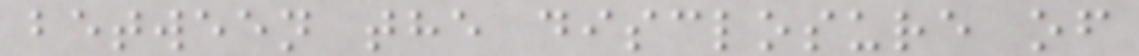between the disclosure of
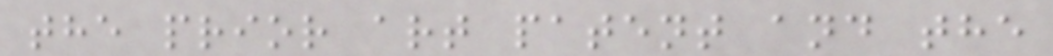the prior art patent and the
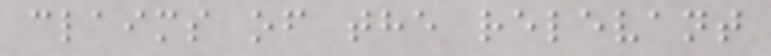claims of the relevant
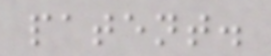patent.
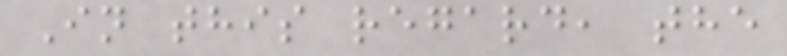In this regard, the
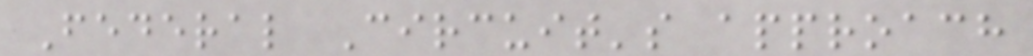Federal Circuit's approach
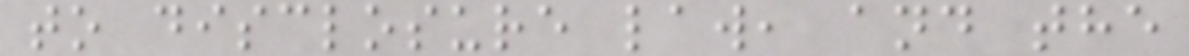to disclosure law, and the
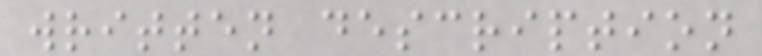written description
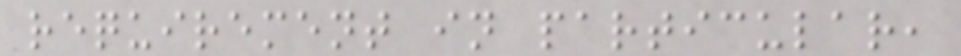requirement in particular,
